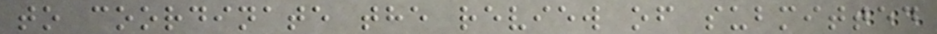to coordinate the review of submitted
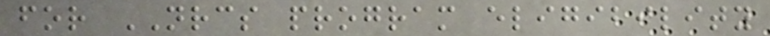for NRCS program eligibility
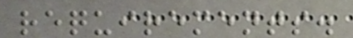requirements.
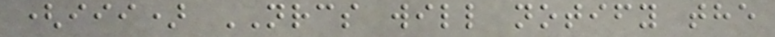(iii) NRCS will notify the
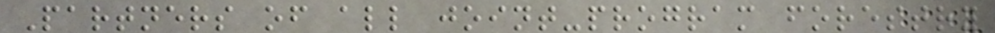Partners of all joint-program forestry
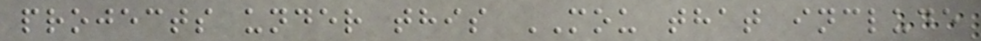projects under this MOU that include
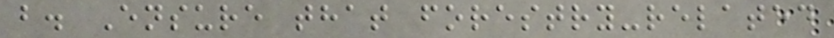b. Ensure that forestry-related
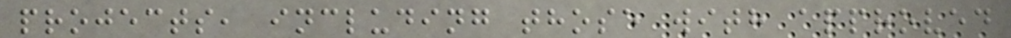projects, including those with approved
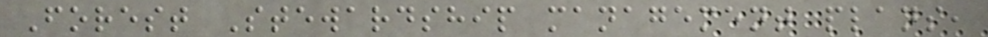Forest Stewardship management plans,
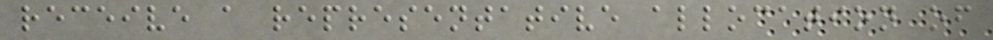receive a representative allocation of
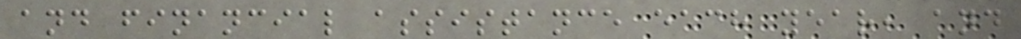and financial assistance each year, and
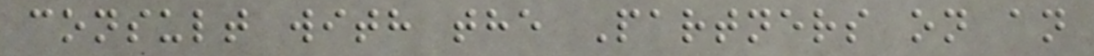consult with the Partners on an
